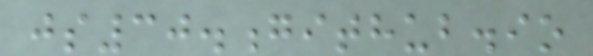js30.github.io
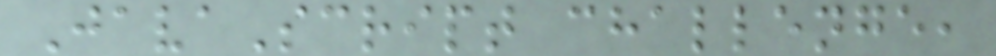JavaScript challenge,
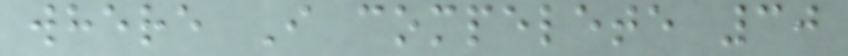where I compelete 30
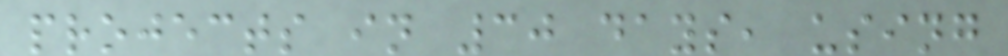projects in 30 days, using
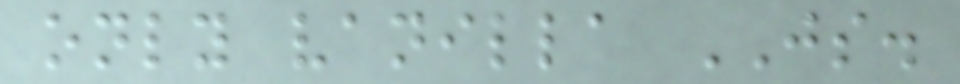only vanilla JS.
